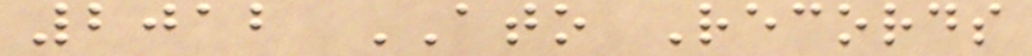2012 ATO Records
